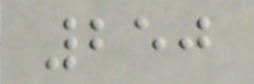250
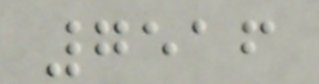7516
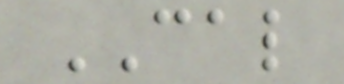CAL
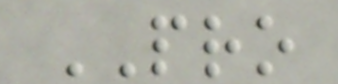PRO
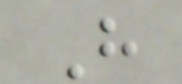H
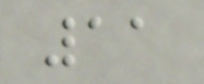11
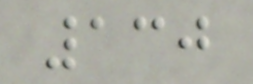130
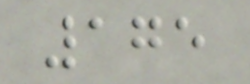175
